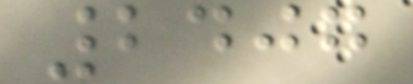2407
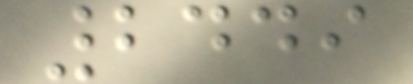2449
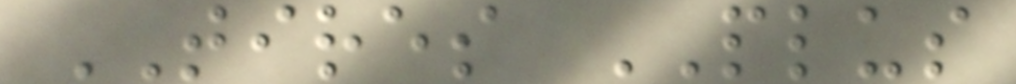TIRES PLUS
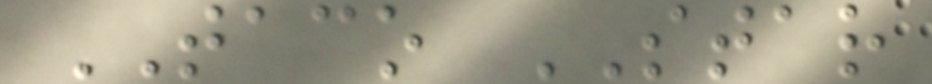TACO STAR
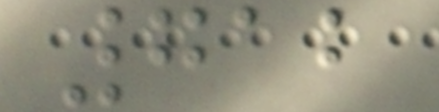712
